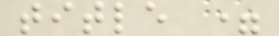title =
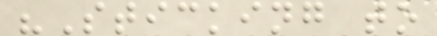"Sticking to
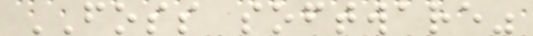FOSS software"
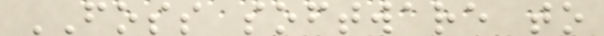FOSS software to
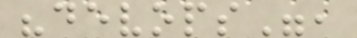"devops",
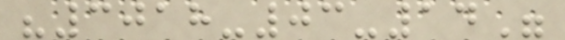"3018-03-14"
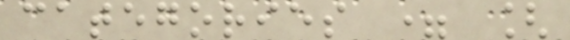categories = [
